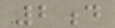2d
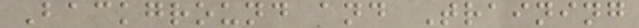Background and Training
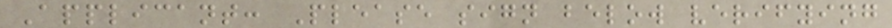Applicant: Please sign below verifying
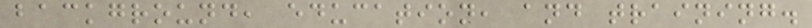background, education, and training.
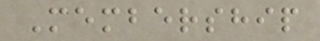Membership
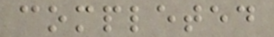completed
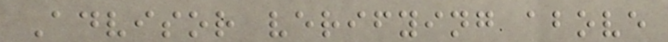Advisor verifying above
